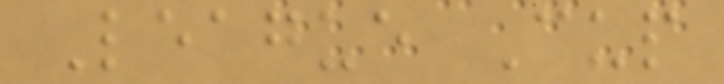League Cup
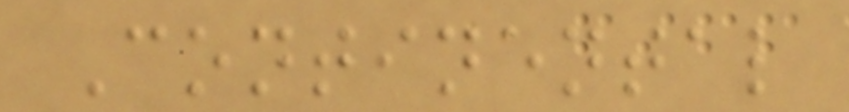Continental
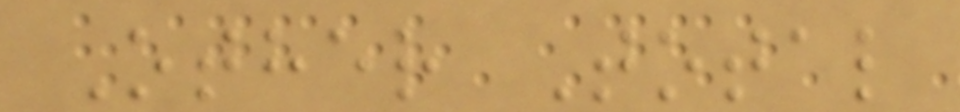Other Total
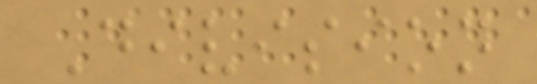Division
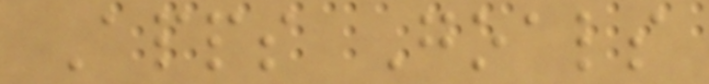Apps Goals
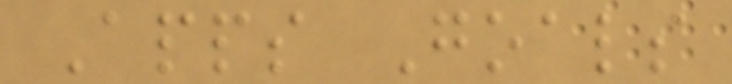Apps Goals
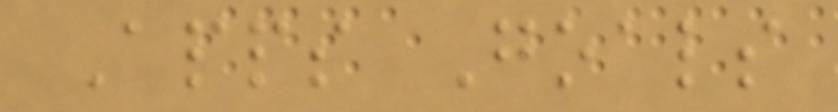Apps Goals
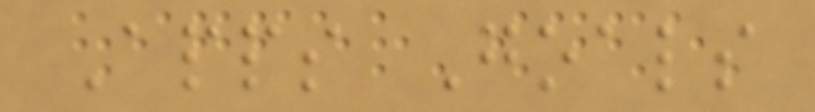Apps Goals
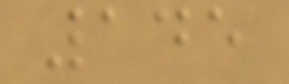145
